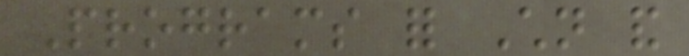Programs for Children and
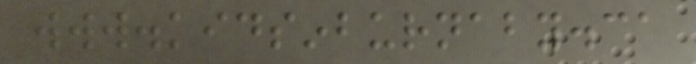www.kidsinburnaby.ca
